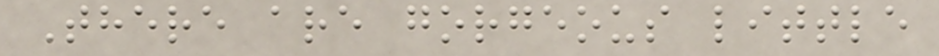There are gorgeous little
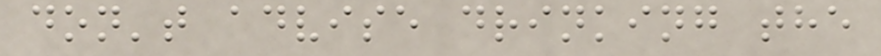don't advise drinking the
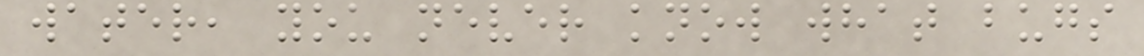water, you never know what bugs
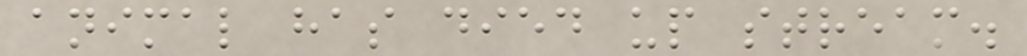animal has died up stream.
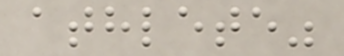athlete"
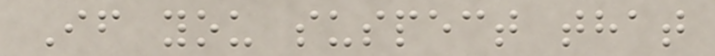If you suspect that
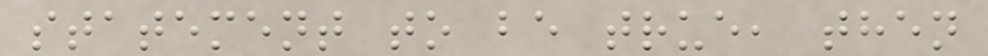statement to be true, then
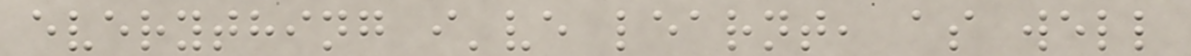everything i've learnt, as well
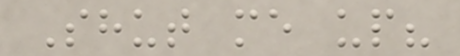Shut me up?
